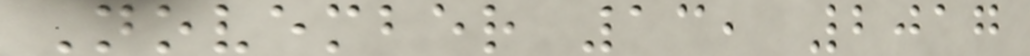November 13, 2017
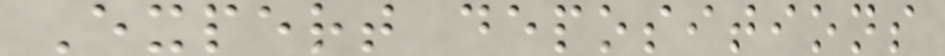Expert depositions
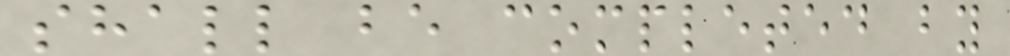shall be completed by
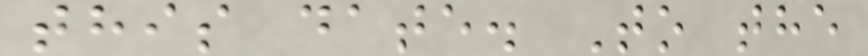this date. To the
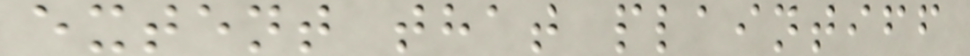extent that plaintiff
